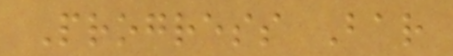Progress Bar
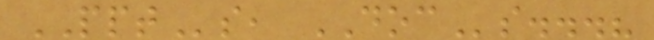PPTs, DOCs...?
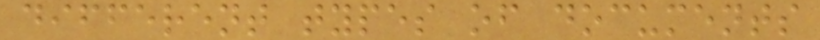different types of documents
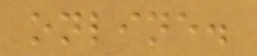online.
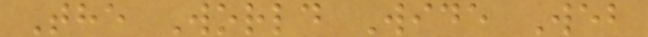The World Wide Web
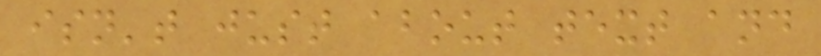isn't just about text and
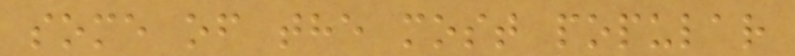some of the most popular
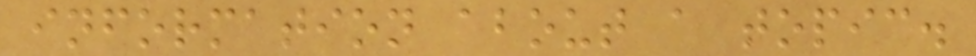information about a topic.
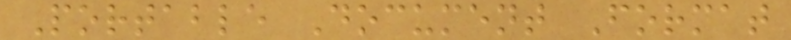Portable Document Format
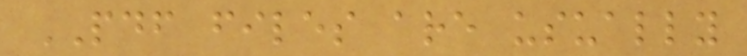PDF files are usually
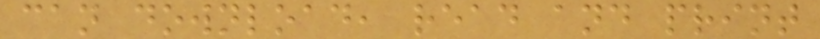can download, read and print
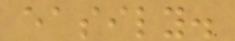easily.
